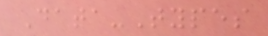Data-Types
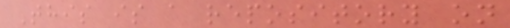This is a repository on
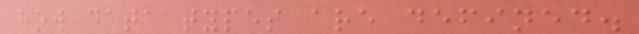how data types are defined.
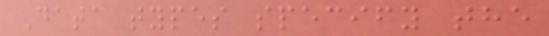Data types specify the
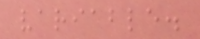variable.
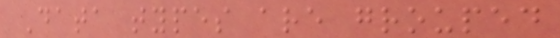Data types are grouped
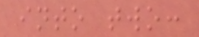into two:
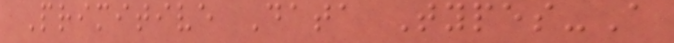Primitive Data Types-A
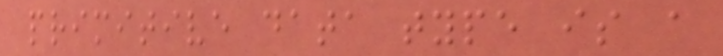primitive data type is a
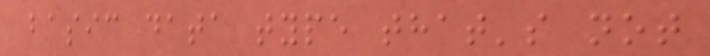basic data type that's not
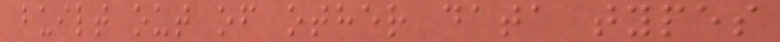built out of other data types
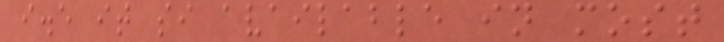i.e it si available in most
